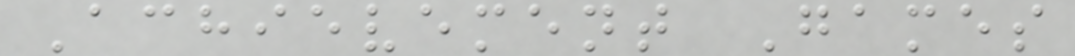Achievement Games
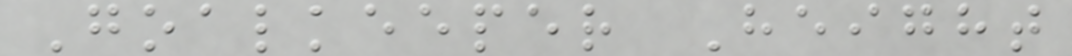Goalkeeper Height
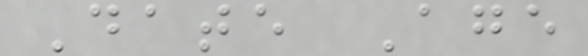Date Age
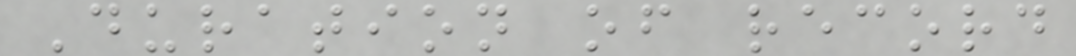Duration of record
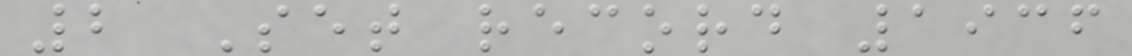2 Set record 1936
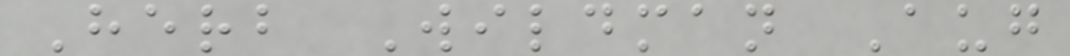Herb Wildman Aug
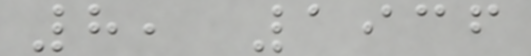8, 1936
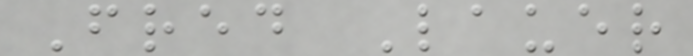Fred Lauer
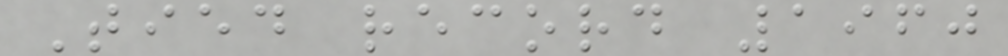Tied record 1960
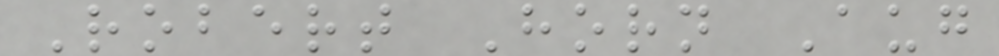Robert Horn Aug
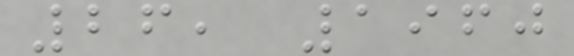26, 1960
